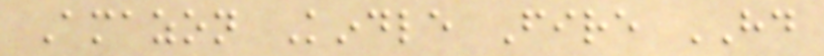Amazon Kindle Fire HD
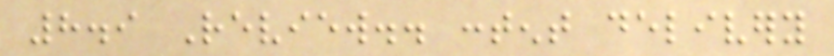8.9 Review.. content delivery
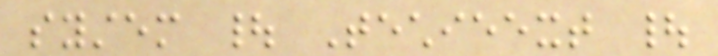system | Techieext |
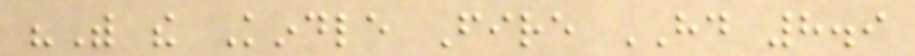"With the Kindle Fire HD 8.9
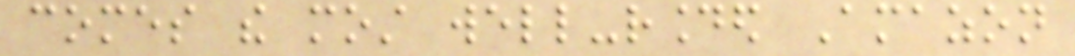comes the most well-rounded Amazon
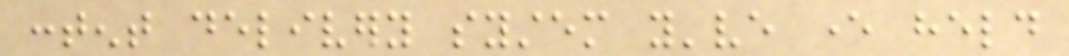content delivery system you've ever held
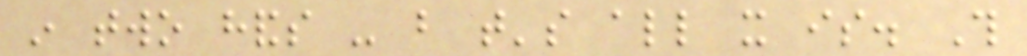in two hands - but that's all it is. This
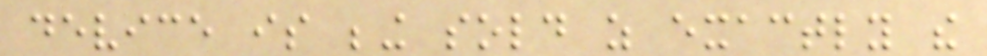device is being sold as exactly the
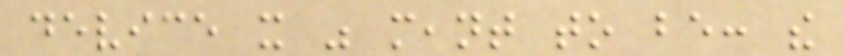device it was meant to be: the
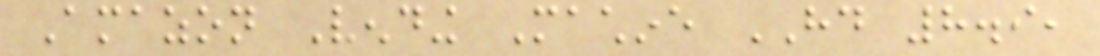Amazon Vending Machine HD 8.9,
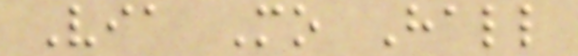Via Mo Hall
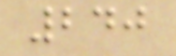240
